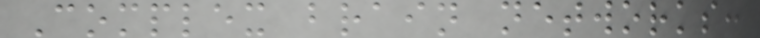Complex brain networks:
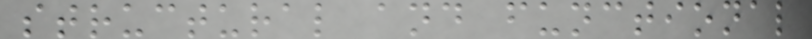structural and functional
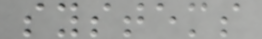systems
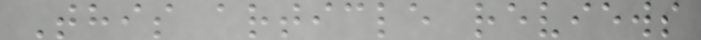This article reviews
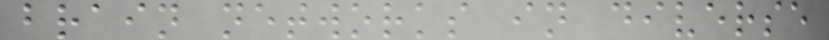brain networks in diverse
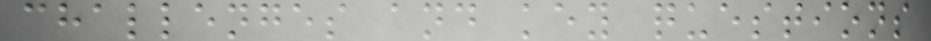challenges and key questions
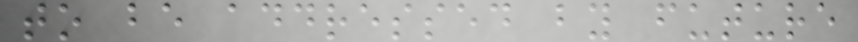to be addressed by future
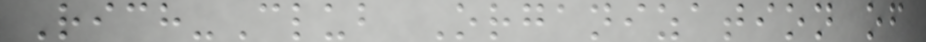Rich-Club Organization of
